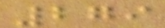279
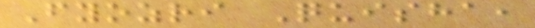Fyozri Quisha,
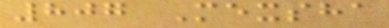807 Mexsha
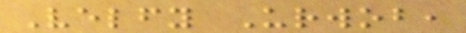Velfy Urwob,
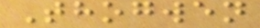Thogwen
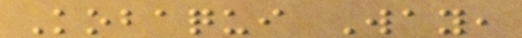Kobaqui Way,
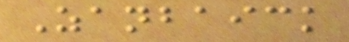Zanbaick
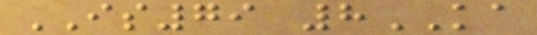IS79 8KA
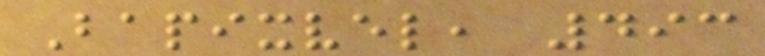Bapixvel, 493
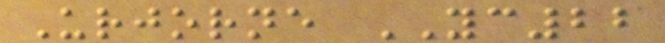Urjorne YC22
